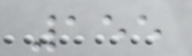155
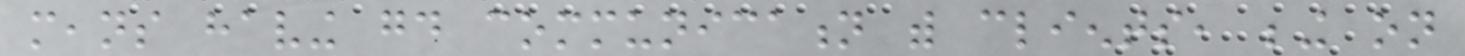means having good communication with clients, being on
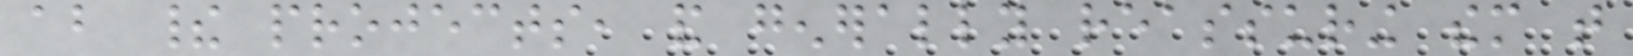about their projects, and generally reassuring them that
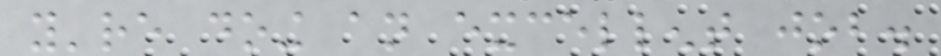you're doing an excellent job.
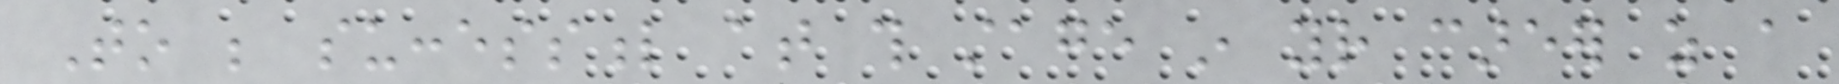To be successful at this stage in your career as a
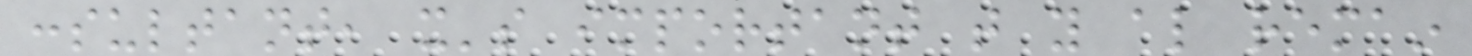consultant, it's important that you also remain
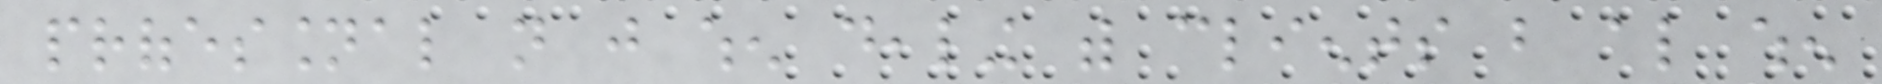professional not just when dealing with clients but also when
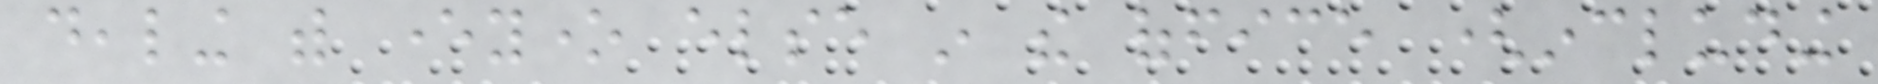dealing with everyone else in the office (including
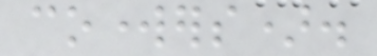coworkers).
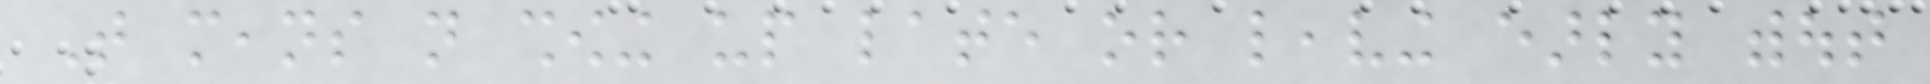That means not showing up late or leaving early without
